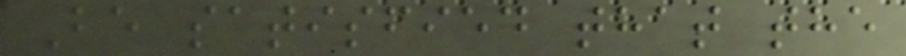Be satisfied that the
